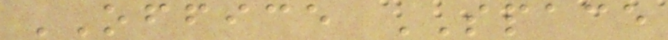OFFICE SPACE
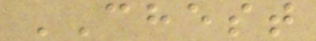CHEST
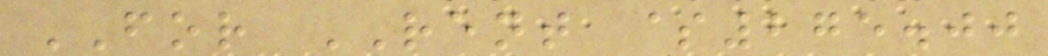FOR RENT $275.00
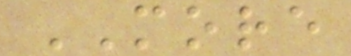MORE
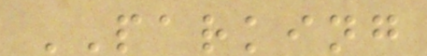PARKING
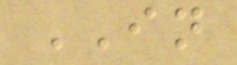IN
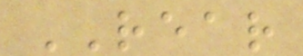REAR
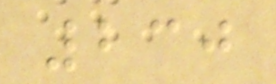230
